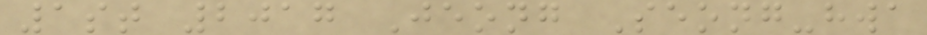1st 2017 Jeong Seong-hwa
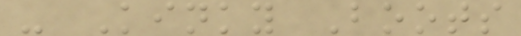- Kinky Boots
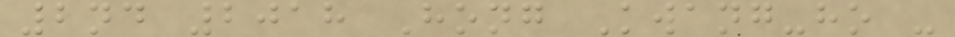2nd 2018 Hong Kwang-ho -
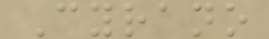Cyrano
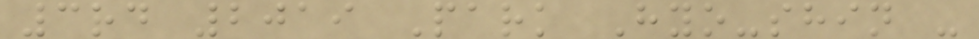3rd 2019 Park Hyo-shin -
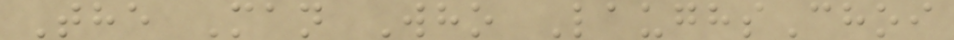The Man Who LaughsChoi
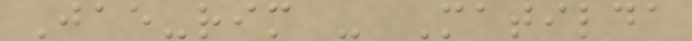Jae-rim - Matilda
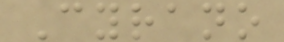Cyrano
